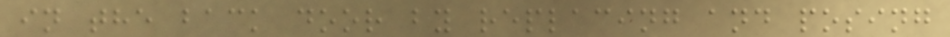in the back door by replacing and posing
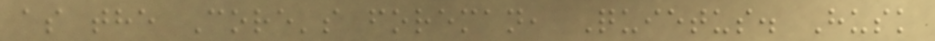as the Core's foreman, Quietus. Husk
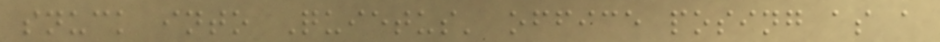snuck into Quietus' office posing as a
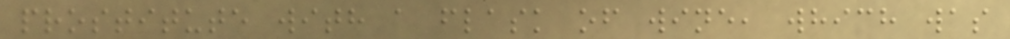prostitute with a flask of wine, which was
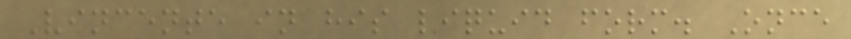Vincente in his liquid form. Once
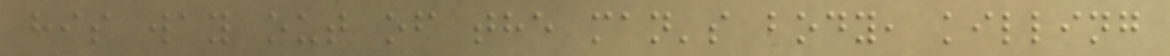his way out of the man's body, killing
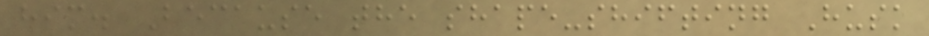him. Because the shape-shifting Husk
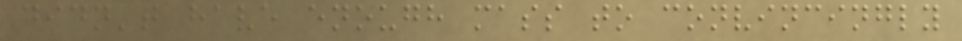didn't have enough mass to convincingly
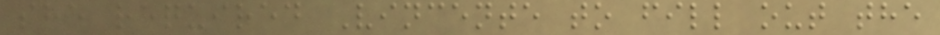she required Vincente to fill out the
